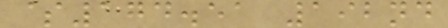$174.51 192nd
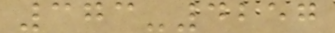373-4257
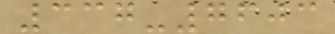337-7603
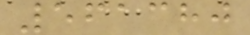561380
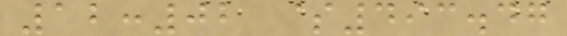12:02 $493.47
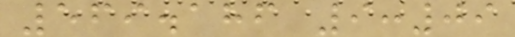569.186 9:09
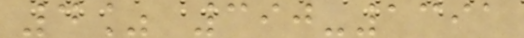4% 390-1391
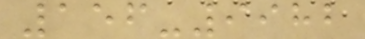156-9982
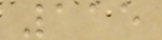115
